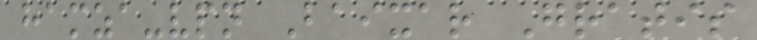hamza-vpn Baixar Gratis
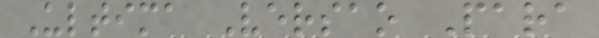Ultima Versao Para
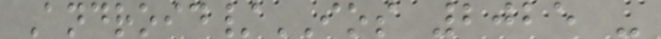Android/IOS 2025 -
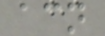acn
